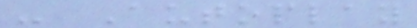- Autoplay
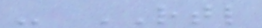- RTL
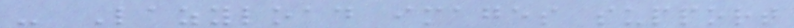- Lazyload images support
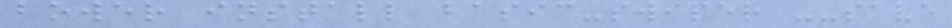bower install basic-swiper --save
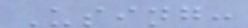Using:
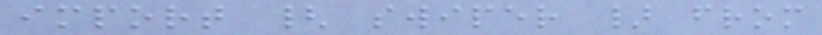import { swiper } from
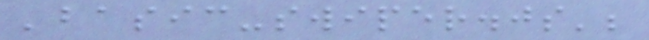'basic-swiper.js';
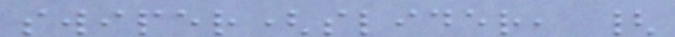swiper(slider, {
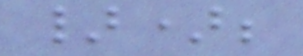});
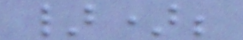});
